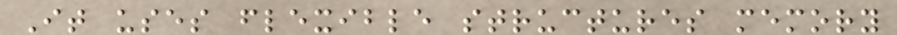It uses flexible structures memory
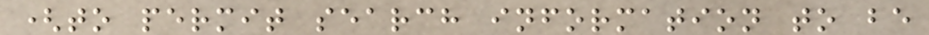(to permit search information to be
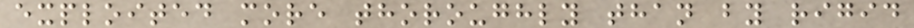exploited more thoroughly than by rigid
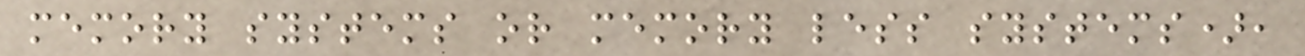memory systems or memory less systems),
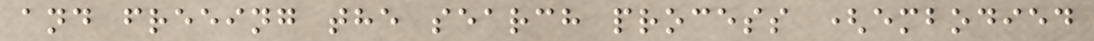and freeing the search process (embodied
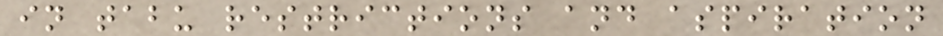in tabu restrictions and aspiration
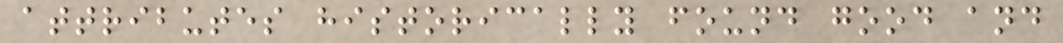attributes historically found good and
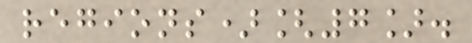regions)[7].
